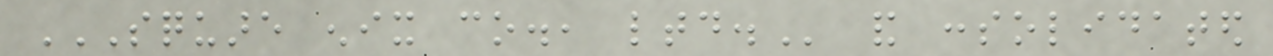SQUARE ENIX CO., LTD. and consolidated
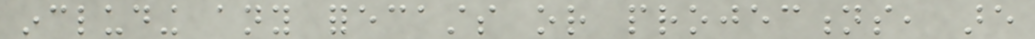including any forecasts or projections, are
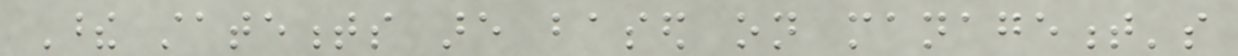These statements are based on management's
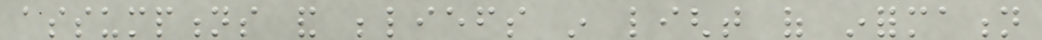assumptions and beliefs in light of information
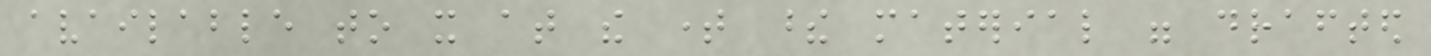available to it at the time these material were drafted
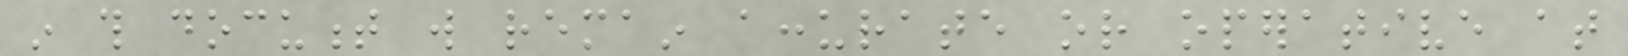in this document will remain accurate or operative at
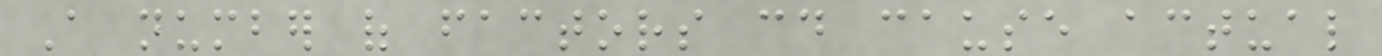A number of factors could cause actual
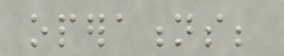operations;
